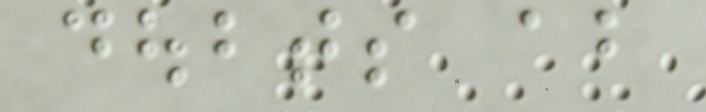doubts about
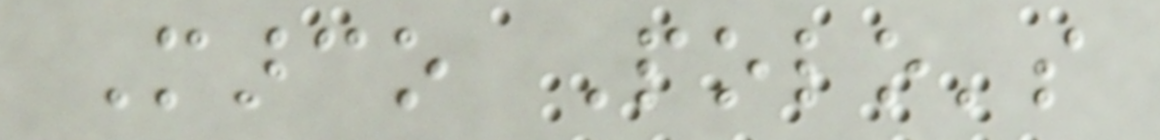Marco Polo's
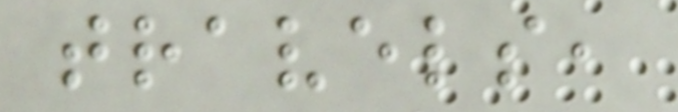travels,
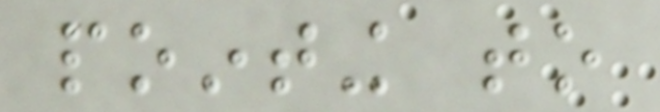pointing to
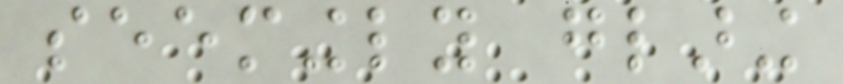seemingly glaring
